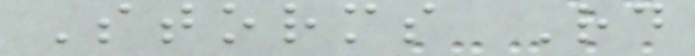Storms Rd
